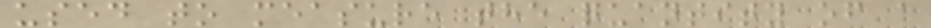used to measure the quantity of a
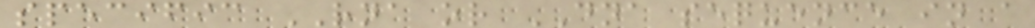specific RNA or DNA sequence in a
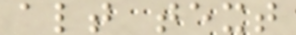alt text
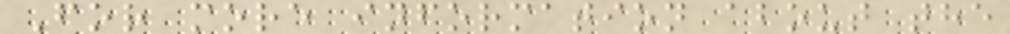For more information about the
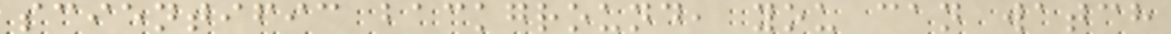scientific background, you can watch
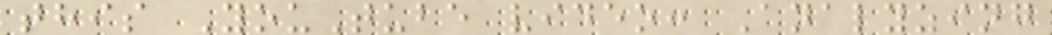this YouTube video: Analyzing
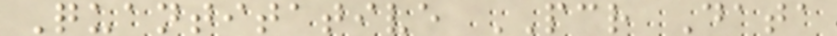Quantitative PCR Data
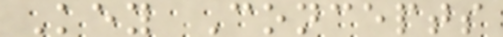Key Concepts
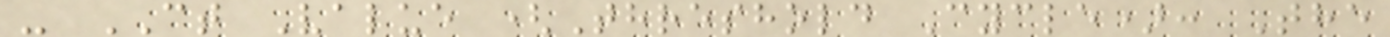- CT Value (Threshold Cycle): The
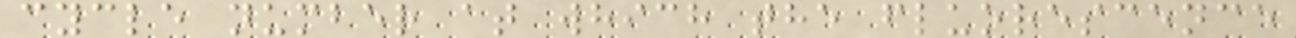cycle number at which the fluorescence
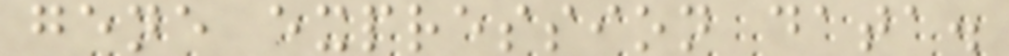gene expression data.
